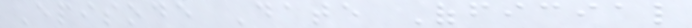Episode Date Official
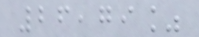26,79%
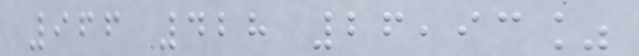966 428 26,93%
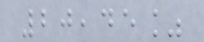20,45%
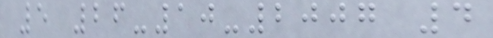5 26-10-2007 4
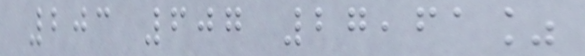203 607 27,61%
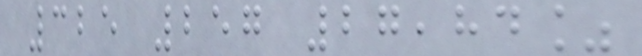325 257 27,84%
